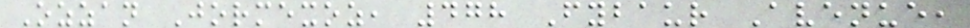Ozzan Jormexoz, 478 Fybaur Avenue,
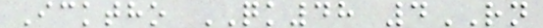Icktho QK48 4RN
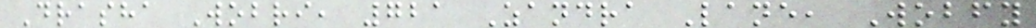Drasha Wobri, 721 Zandra Lane, Wobfy
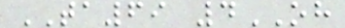TA69 4OH
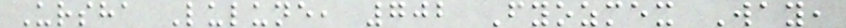Ursha Lulune, 702 Fyozmex Way,
